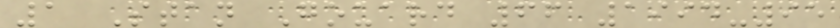1 Stan Gouard 66 1994-95
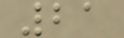21
